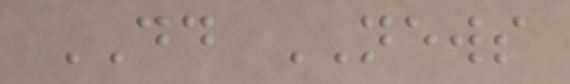DD NEWS
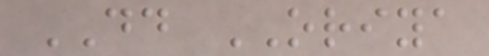DD ORIYA
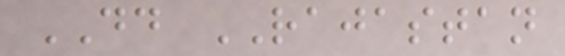DD RAJASTAN
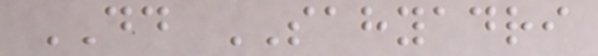DD SAHYADRI
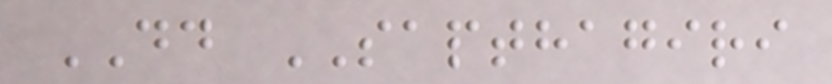DD SAPTHAGIRI
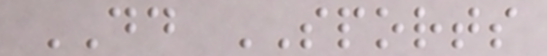DD SPORTS
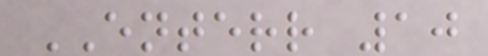ENTERR 10
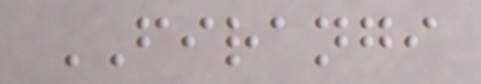FIRANGI
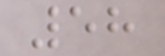58
